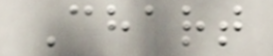Chart
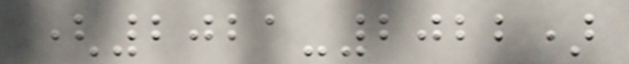(2021-2022)
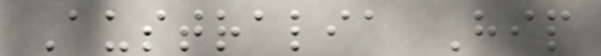Australia Hip
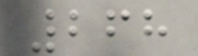268
